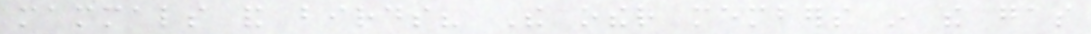mammals and birds? The other members in the gas
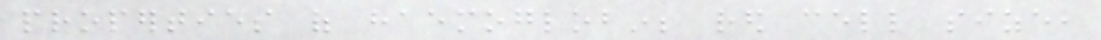properties of haemoglobin; red cell size,
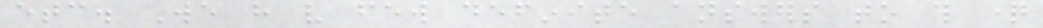etc. We have very few definite answers to this question
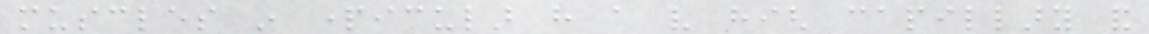muscles in particular have a very high capillary and
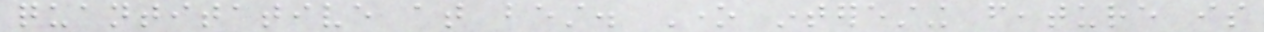quantitative at best. One interesting feature is
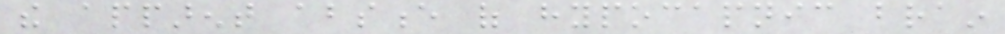the apparent absence of hypocapnic brain
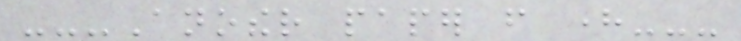---Another paper from here---
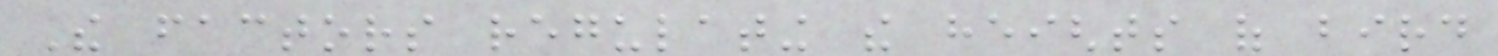The factors regulating the heights of bird
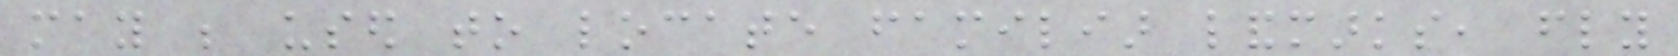may be used to locate familiar landmarks, fly
